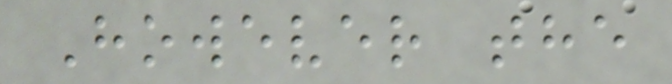However the
